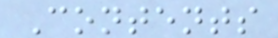Contents
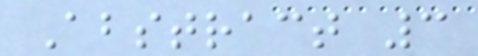Abstract 3
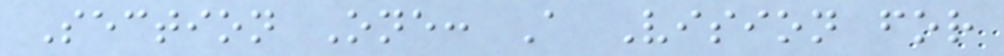Section One: A Vision for
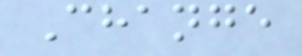Change
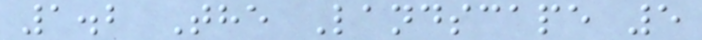1.2 The Landscape 5
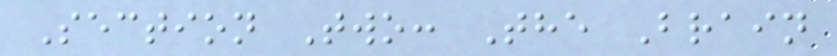Section Two: The Brain
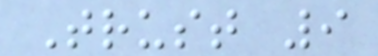Trust 9
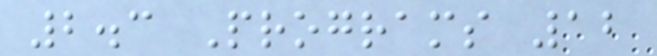2.3 Programs 12
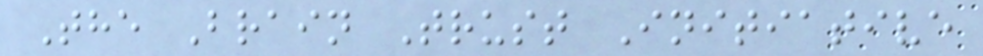The Brain Trust Initiative
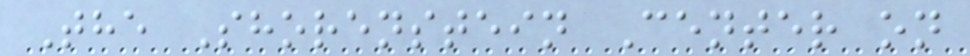The Shorenstein Center on
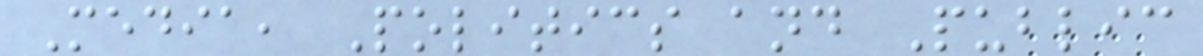Media, Politics and Public
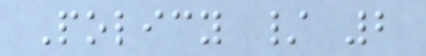Policy / 2
